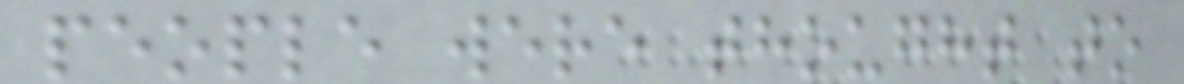people were thought to
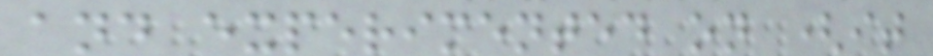and experimented on (it
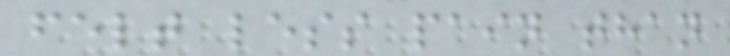felt less pain than
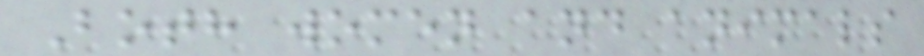Both women and animals
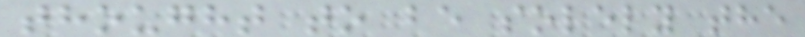thought to be solely the
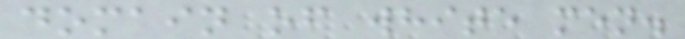domain of white men.
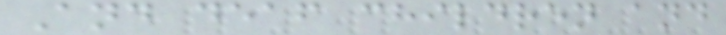And deaf children and
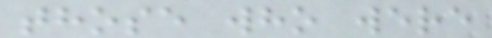those who were
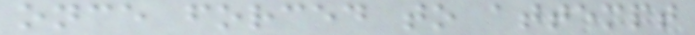once forced to attempt
